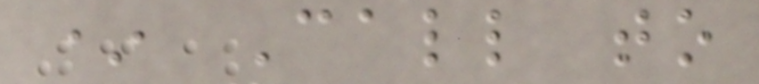* Call to
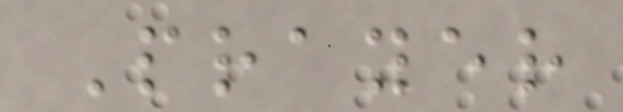Prayer
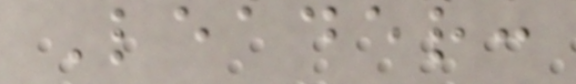Leader:
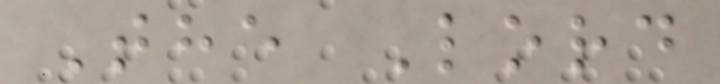The Lord
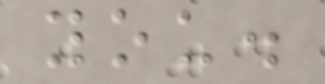you.
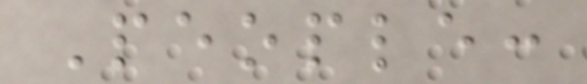People:
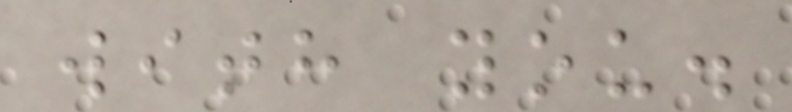with you.
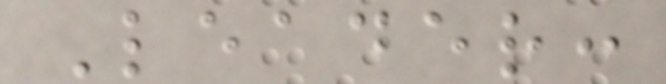Leader:
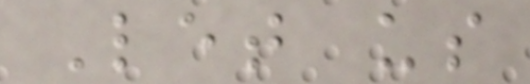Let us
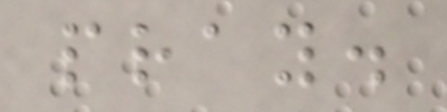pray.
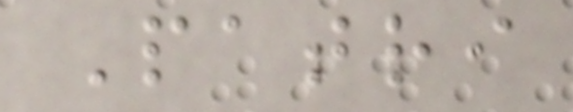Patri
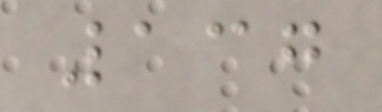137
